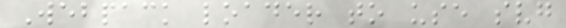Webpack loader to use svg
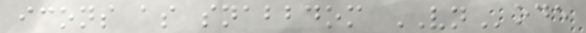icons as snabbdom VNode
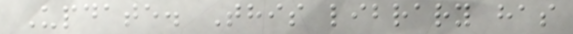Update. This library has
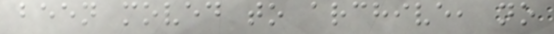been moved to archive, no
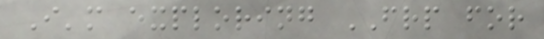I'm exploring FRP for
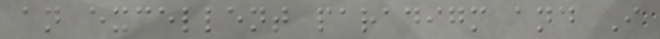an excellent paradigm and I
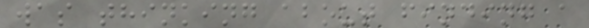was thinking about finding a
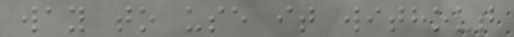way to use it without
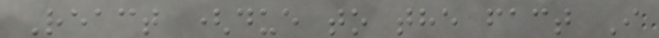React (due to the fact I
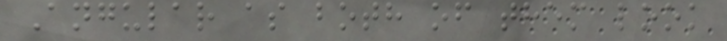Angular as both of them look
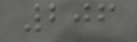206
